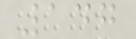147
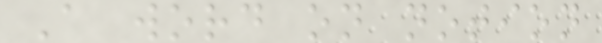A word on notion
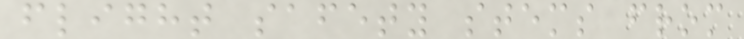flight safety stems from
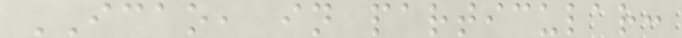ICAO, in particular:
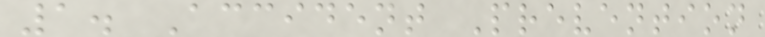1. Accident Prevention
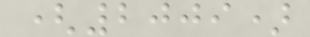(2009)
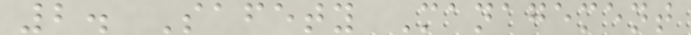2. Safety Management
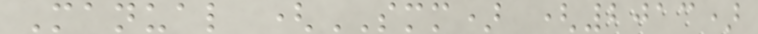Manual (SMM) (2013)
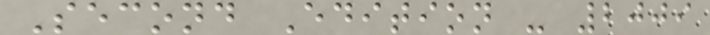Second Edition - 2009
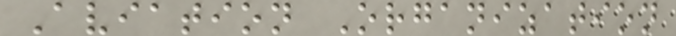Aviation Organization
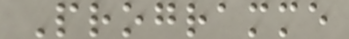Programme
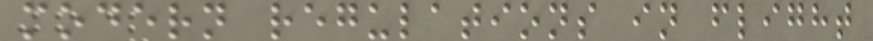modern regulations in flight
